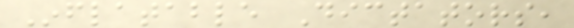Inflatable Dictators,
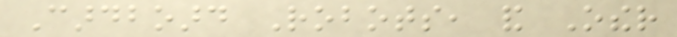Cardboard Robots, and Other
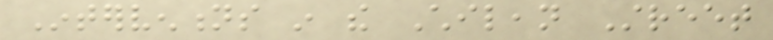Interventions in the Chilean Street
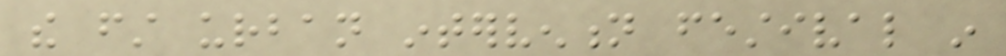the first urban intervention festival in
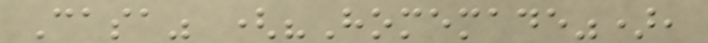Casa" ("Homemade"),
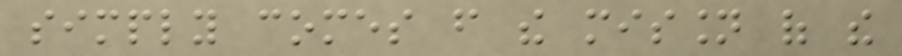simply comes from the mission of the
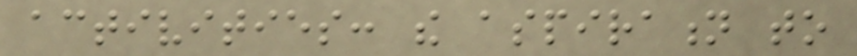activities: the aspiration to
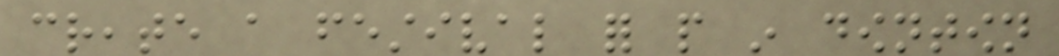create a festival for people in downtown
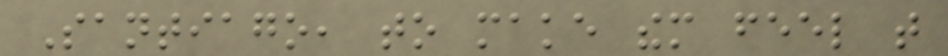Santiago, to make them feel that
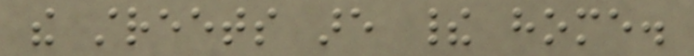the streets are their home.
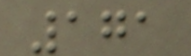171
